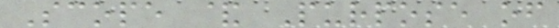Scope & Purpose of
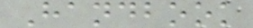Handbook
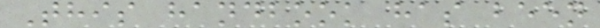This handbook has been
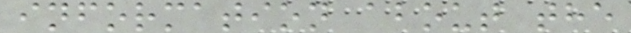information about the
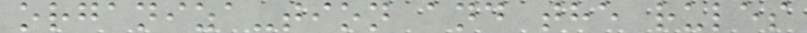organiza-tion and the rules
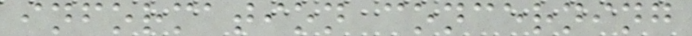information concerning
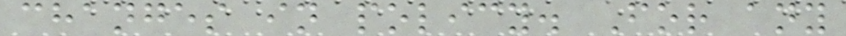changes in policy. For any
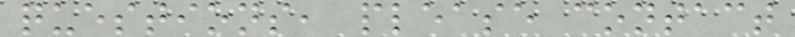questions, please contact
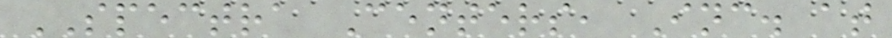SPECTRA Centers, Inc. at
